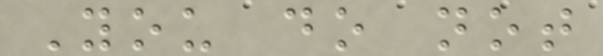You do not
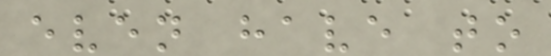even have to
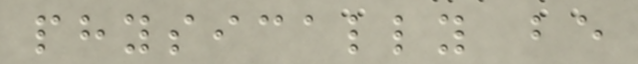physically be
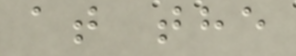at the
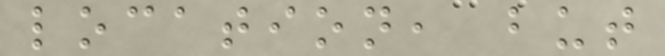location, but
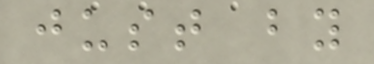just by
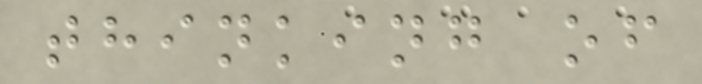thinking of
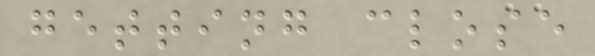getting close
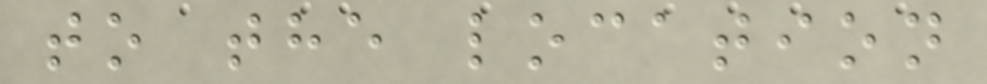to the location
